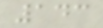143
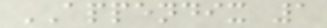APPENDIX 1
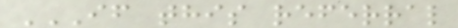IF THIS REFERRAL
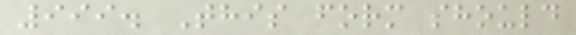999. This form should
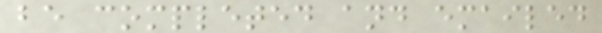be completed and emailed
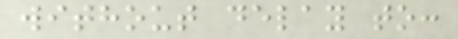without delay to:
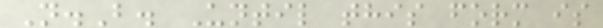N.B. Until this form is
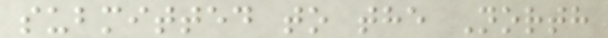submitted to the North
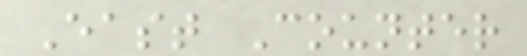East Counter
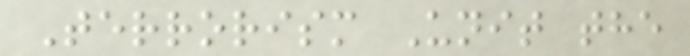Terrorism Unit the
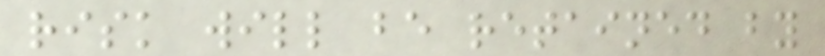risk will be retained by
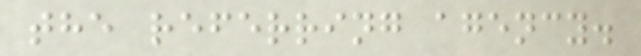the referring agency.
